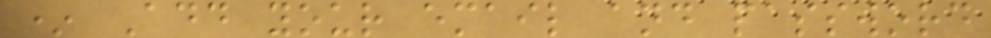* Add your email and password
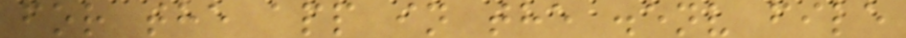for the app in the .env file
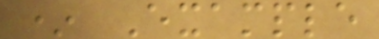* Example
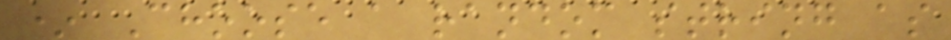* Choose a random string as
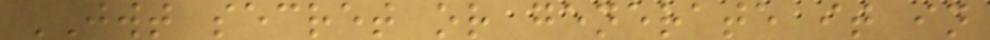JWT secret or generate it in
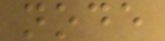node
